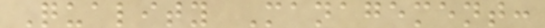Quality Management:
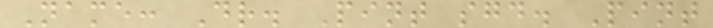Name: Dr. Pint sgd. Pint
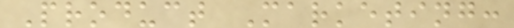Product Marketing:
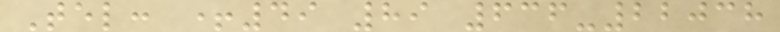Tel: +49 89 636-22038
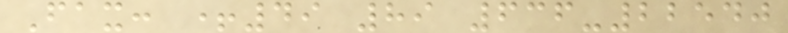Fax: +49 89 636-22540
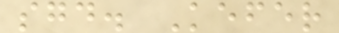sgd. Kefer
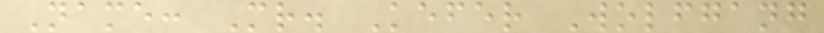Name: Mr. Kefer Wolfgang
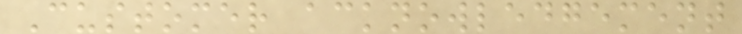Customer acknowledgement
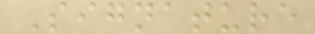Signature
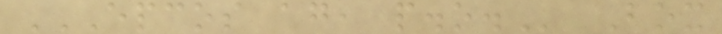EPCOS AG, P.O. Box
